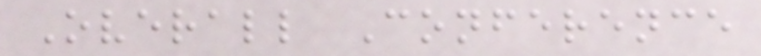Overall Conference
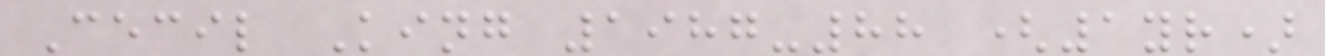Cecil King 1987-88 (1yr)
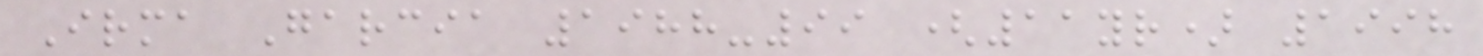Irma Garcia 1988-99 (11yr) 1998
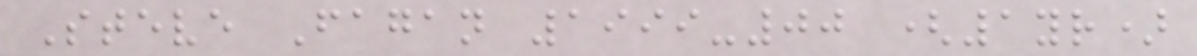Steve Fagan 1999-00 (1yr)
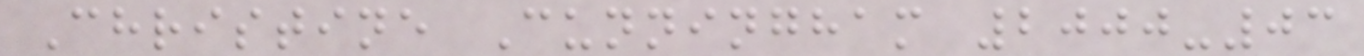Christine Cunningham 2000-03
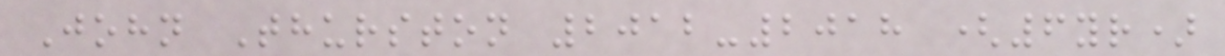John Thurston 2012-2018 (6yr)
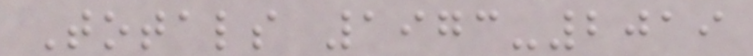Totals 1973-2019
